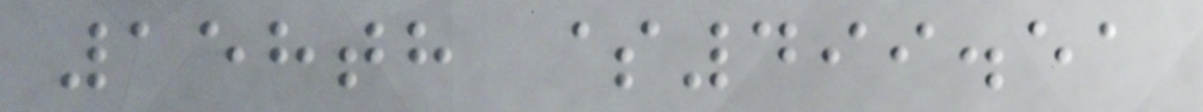158th $499.51
